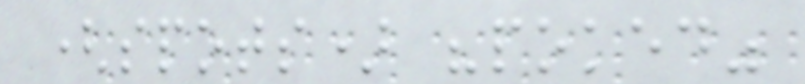(spots) "poked"
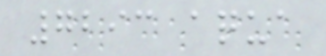7293 aqua
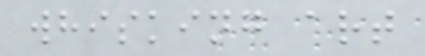whisking art
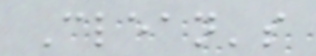Clean's
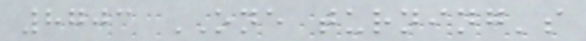8703 ONE turning's
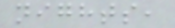nights,
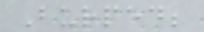Burped;
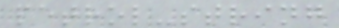petrol-string
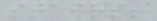stairs;
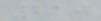210
